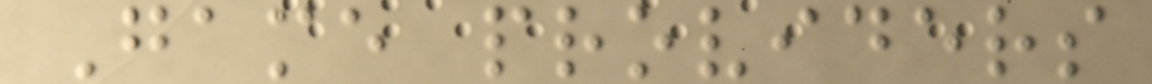Game providers
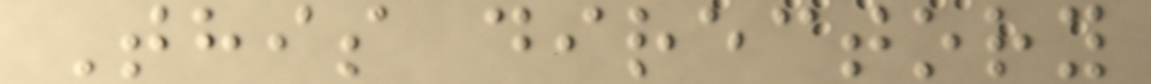This directory
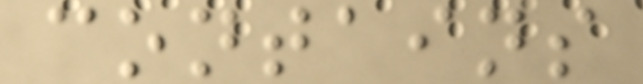contains
